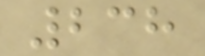238
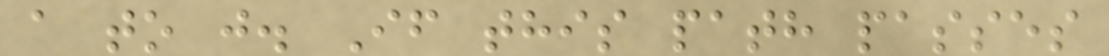a to j. If this path passes
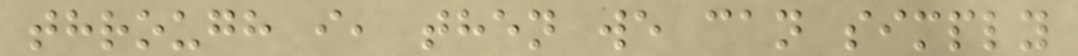through i, then we can simply
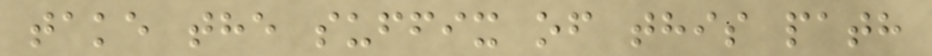take the suffix of this path
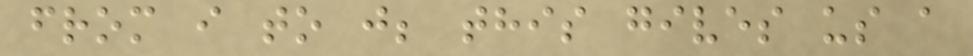from i to j; this gives us a
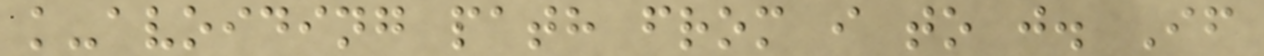k-avoiding path from i to j. If
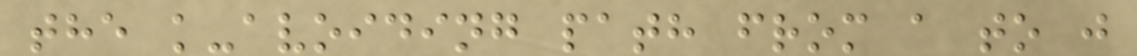the k-avoiding path from a to j
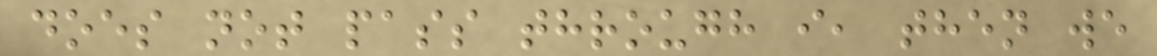does not pass through i, then we
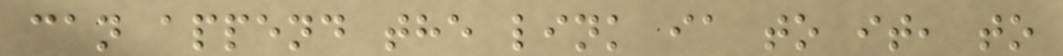can append the link ia to it, to
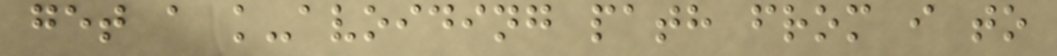get a k-avoiding path from i to
